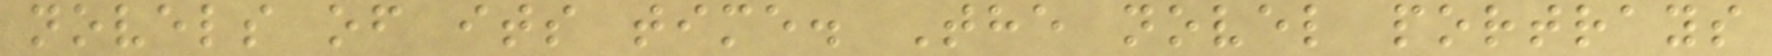novels of its time. The novel portrays
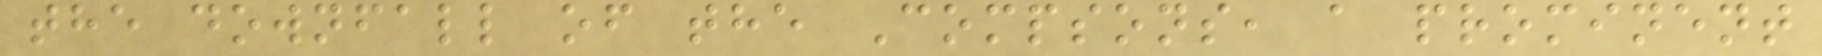the downfall of the Compsons, a prominent
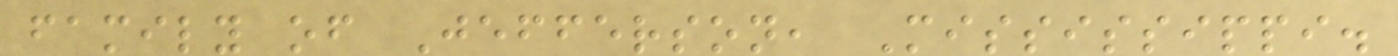family of Jefferson, Mississippi.
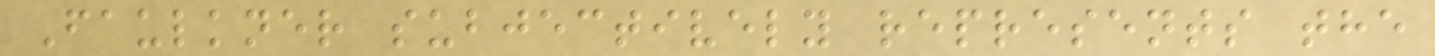Faulkner subjectively represents the
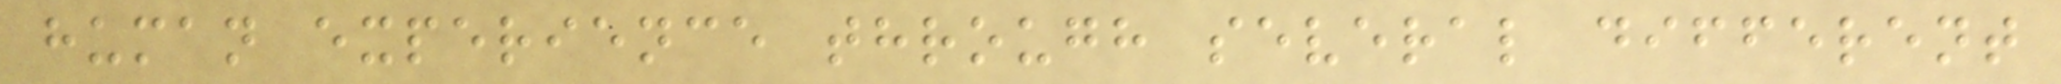human experience through several different
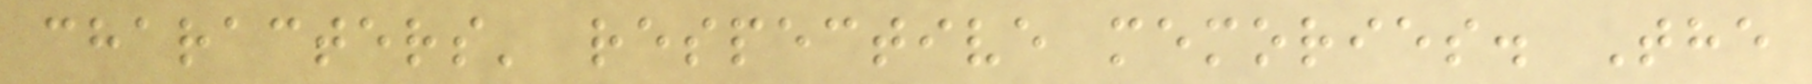characters' respective memories. The
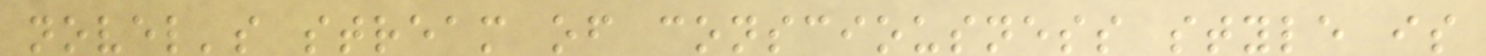novel's stream of consciousness style is
